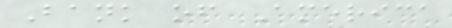Bank of America
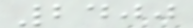2400
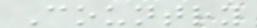Country
